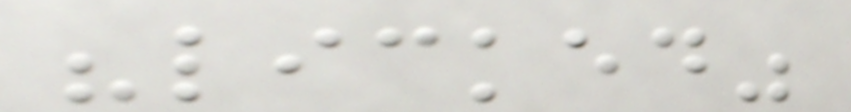"licked"
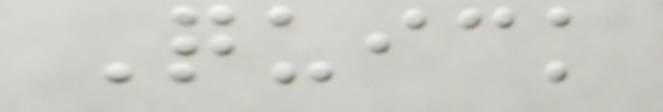Quick
